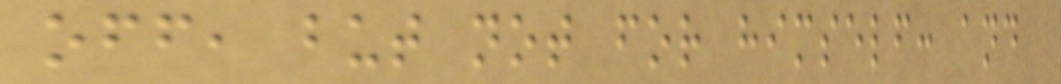off, but not for himself: and
